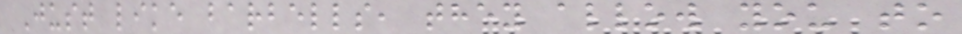Just like barbells, they allow you to
